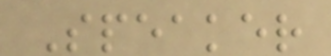Speaker
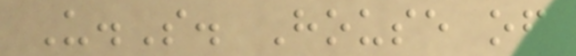U.S. House of
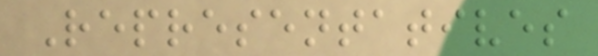Representatives
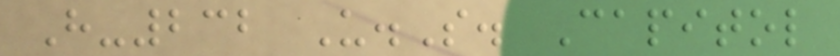H-232 U.S. Capitol
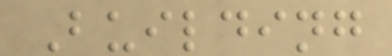Building
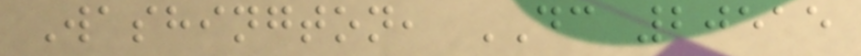Washington, DC 20515
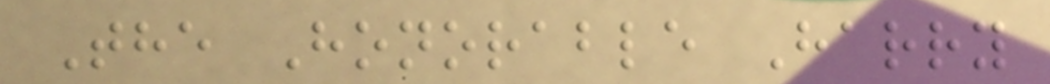The Honorable Harry
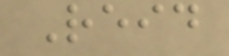Reid
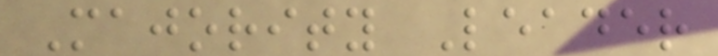Majority Leader
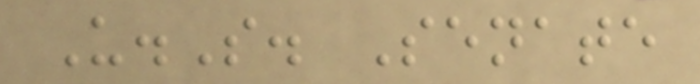U.S. Senate
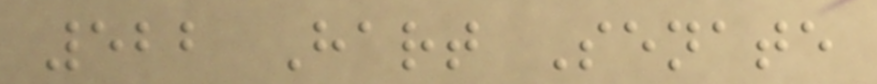522 Hart Senate
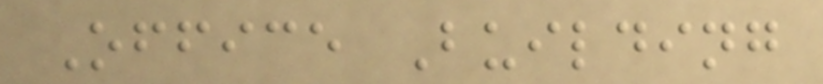Office Building
